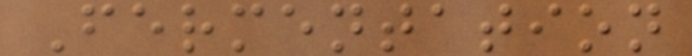Fermentation
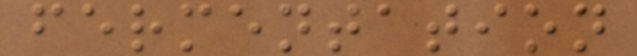fermentation
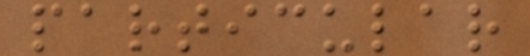particular
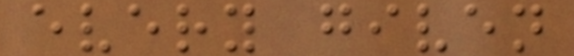every given
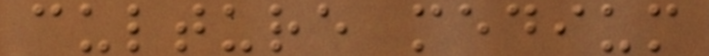culture medium
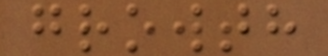growth
